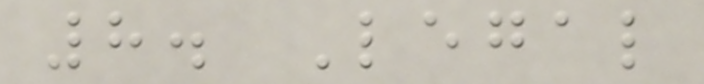8. Legal
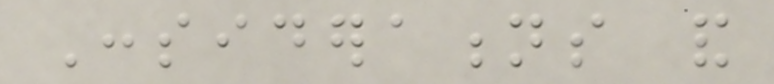Considerations and
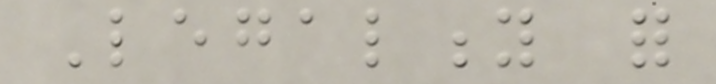Legality for
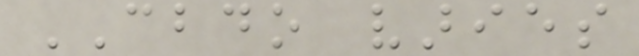CBDO varies
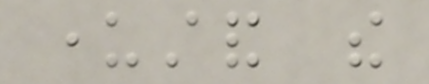understand the
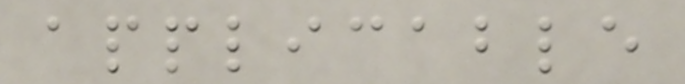applicable
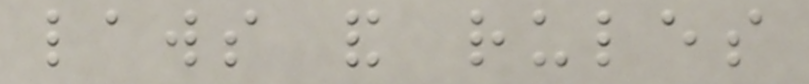laws and rules
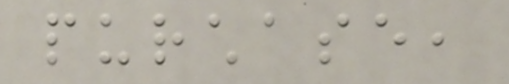purchase,
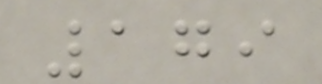179
